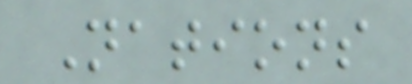Nations
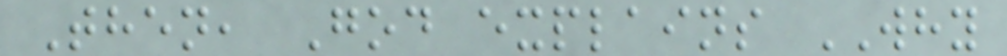Then, God explains WHY
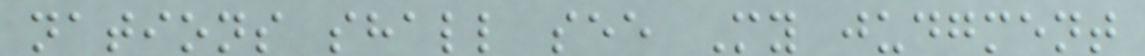nations shall see My judgment
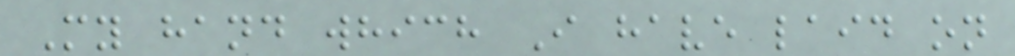My hand which I have laid on
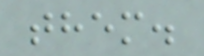them.
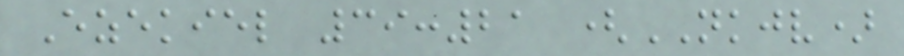Ezekiel 39:21 (NKJV)
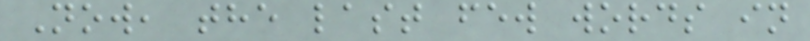Now, the last few words in
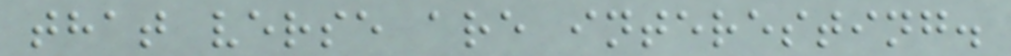that verse are interesting.
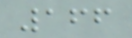166
